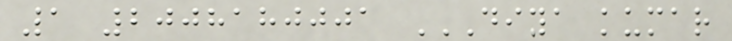1 2008180001 DIYA KUMAR
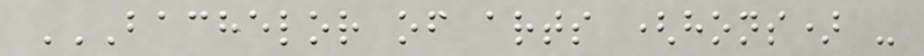BACHELOR OF ARTS (HONS) -
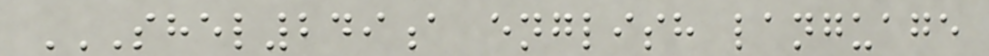SHEL249A ENGLISH LANGUAGE
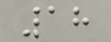18
